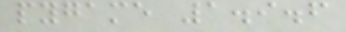pygame 1.9.6
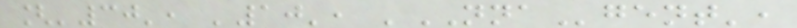['30', '10', 'NNAgent',
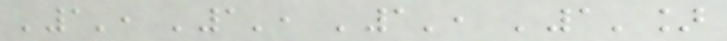'1', '1', '1', '1']
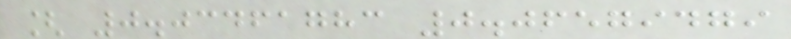[ 0.03461783 0.06579479
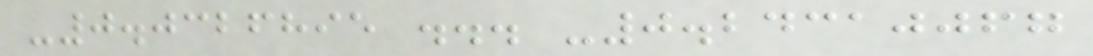-0.0326895 ... -0.24310067
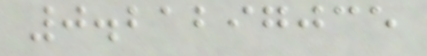0.21297035
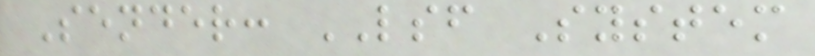Sender: LSF System
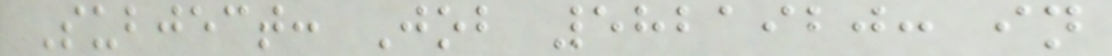Subject: Job 5821920: in
